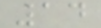14
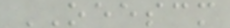OEESCM
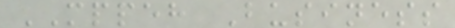MPPEH Business
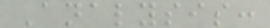Analysis:
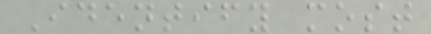Identify most
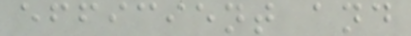efficient and
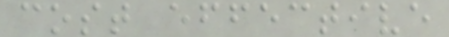cost effective
